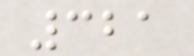321
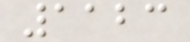1123
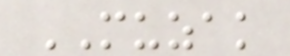MUZAK
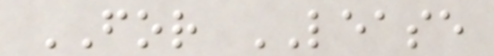FOR LEASE
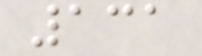131
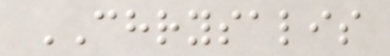CHRYSALIS
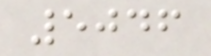5046
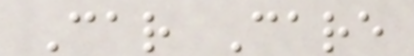Car Care
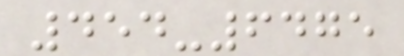454-6475
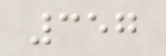357
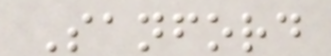Sanford
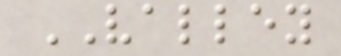VALLEY
